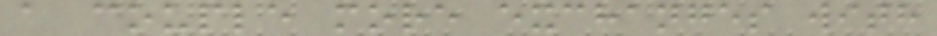a couple more exchanges with
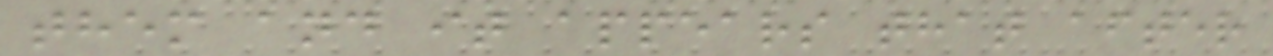them and it appears that after
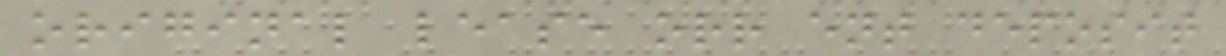original lease orr ent deposit
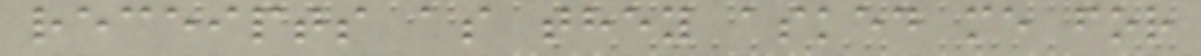receipts as they asked me for
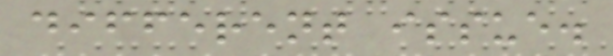different issue.
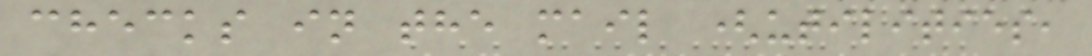checks in the mail (utilities,
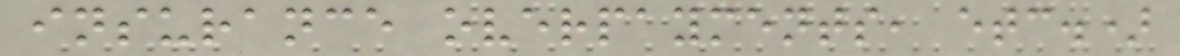insurance overpayments, etc.)
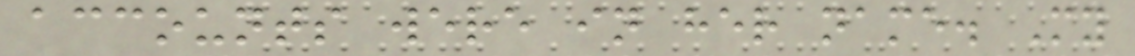accounts were in her name. My
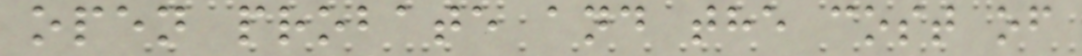open probate and the cost of
